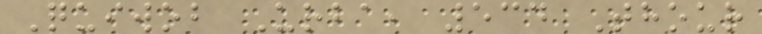Quiwob Urba, 534 Thour
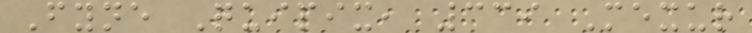Fyne Quipix, 339 Mexur
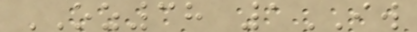OZ38 1IW
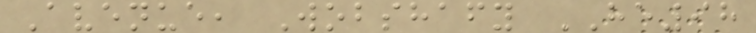Avenue, Wobshafy HE98
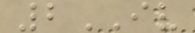2IV
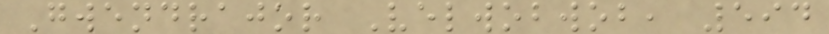Gwendrajor Velwobwob, 594
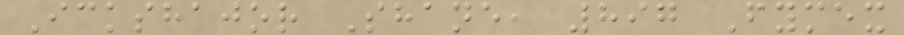Ickshajor Shane, 897 Fymex
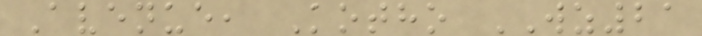Avenue, Kotho WZ21
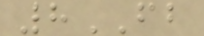8FB
